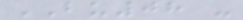BU08 -
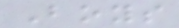Boys
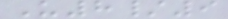U8/9
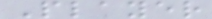Player
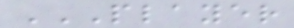PLAYER
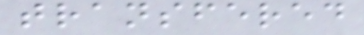transfered
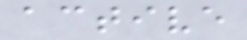active
